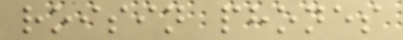roisin phones
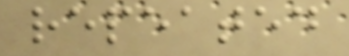repeated
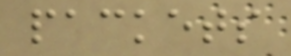packets
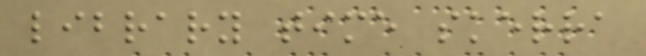library time skerra
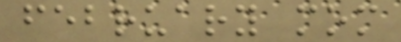february mom
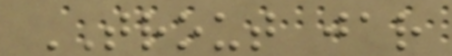TROUT jar
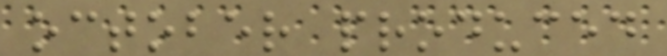october produced
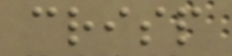crisp
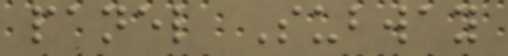panel Subway
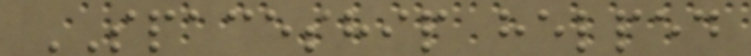SPACESHIP helped
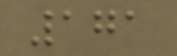171
